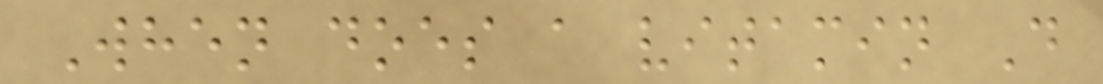When does a vitamin D
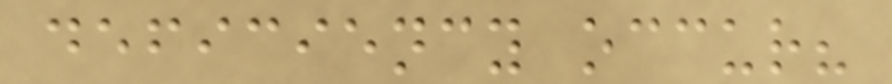deficiency occur?
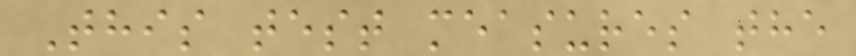This test measures the
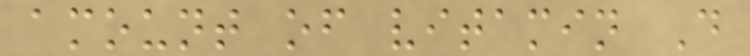amount of vitamin D
